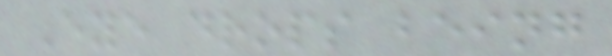Eye drops being
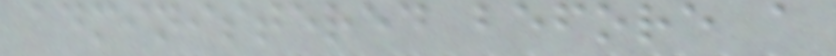administered before a
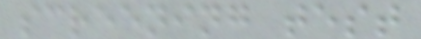screening test
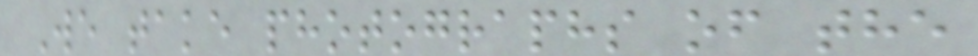We take photographs of the
